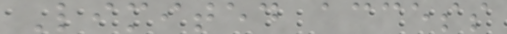Limited access
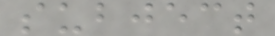subject
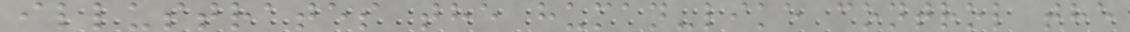illustrates the human-like control the
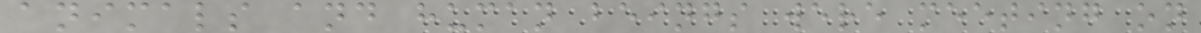animals and human beings were meeting on
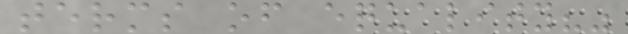terms of equality?"
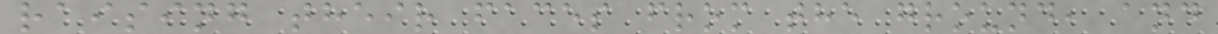raising their faces from the ground, and
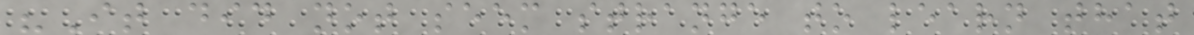"It did not seem strange to learn that
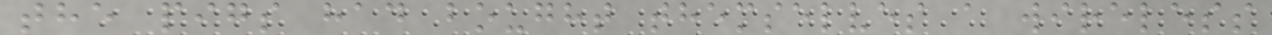the pigs had bought themselves a wireless
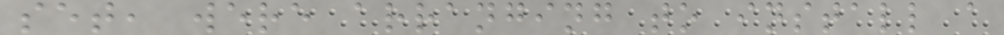set, were arranging to install a
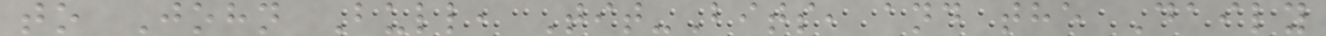to John Bull, Tit-Bits, and the Daily
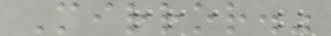Mirror."
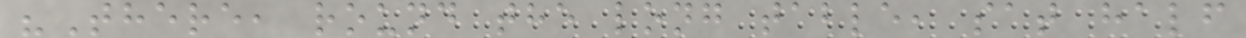"There, round the long table, sat half
